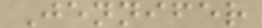Jennifer
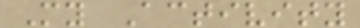My Activity
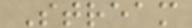Stream
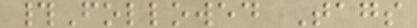#Followed Tags
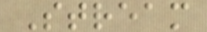Stream
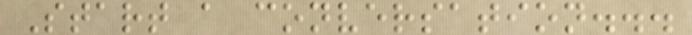Start a conversation...
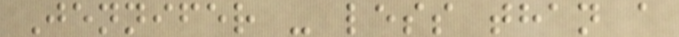Jennifer - less than a
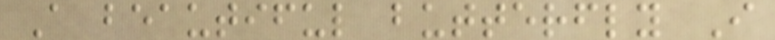A beautiful butterfly I
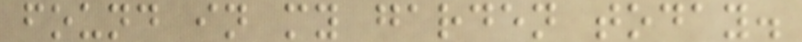found in my garden today.
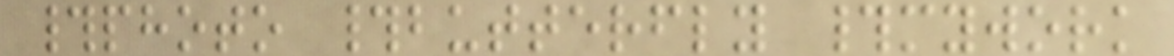#photo #butterfly #mywork
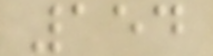154
